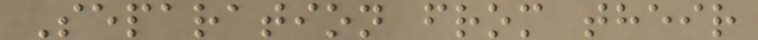Separation from their
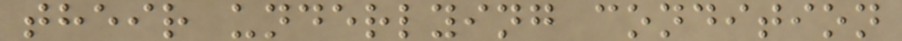their underlying condition
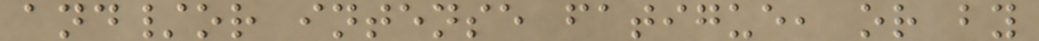and/or intense fatigue, or by
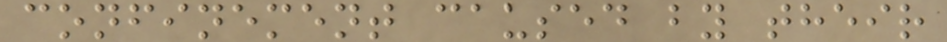confinement caused by their
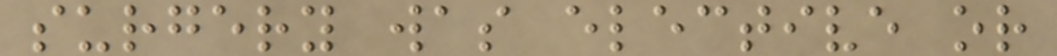surgery was elective or
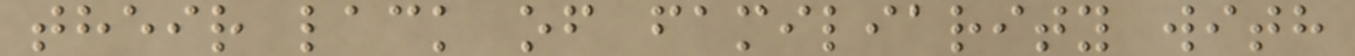their lack of familiarity with
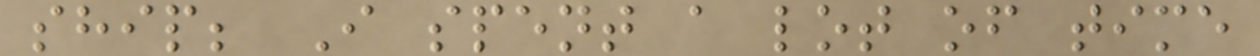ship; I spent a lot of time
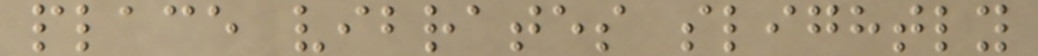place vibrates slightly
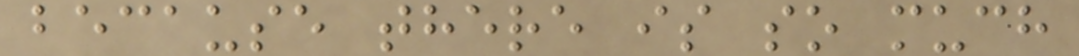because there is so much
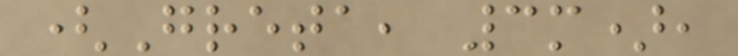(Greta, 3m),
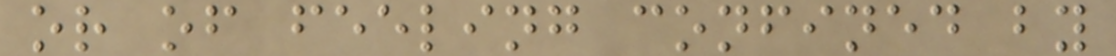or of feeling confined by
